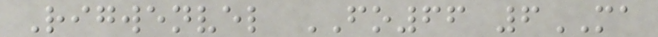Rigwenvel FO66 6MA
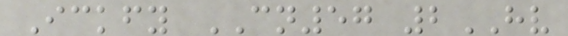Ickfy CN57 2HV
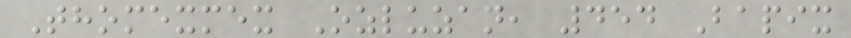Thomexmex Ozluzan, 454 Bapix
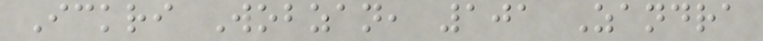Ickri Wobzan, 101 Zandra
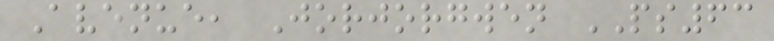Avenue, Jorjorgwen PS63
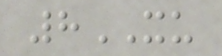8XU
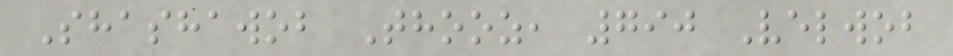Shashawob Thooz, 790 Velwob
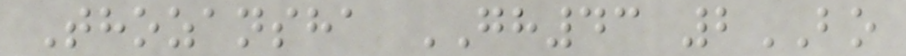Thozansha GH43 2BO
